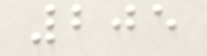205
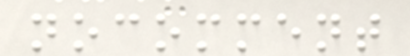nocomment
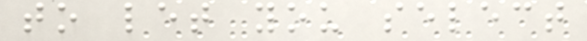to let you select
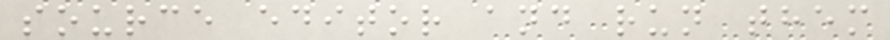source editor and run them
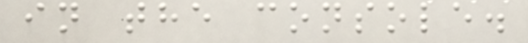in the console.
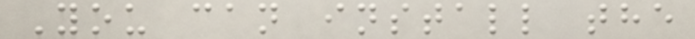You can install the
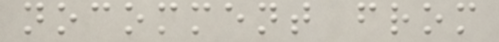nocomment from
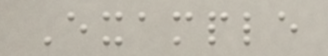Example
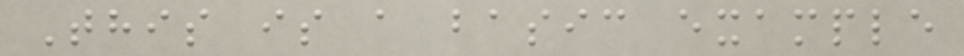This is a basic example
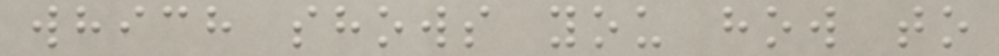which shows you how to
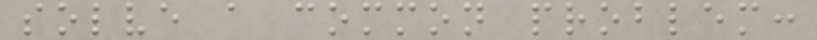solve a common problem:
